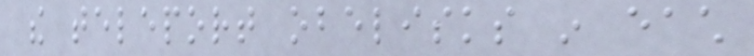the teleport obelisks in each
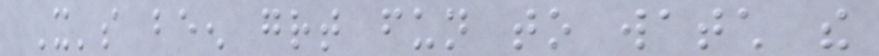It's been great fun to watch the
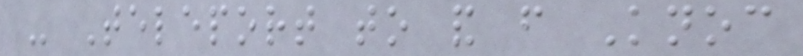- Teleport to and from Knoc
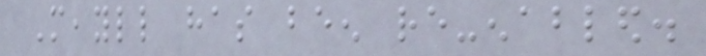Meayll has been re-enabled.
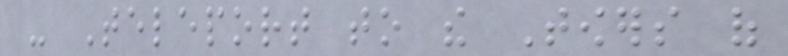- Teleport to the Towers of
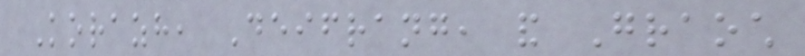Korazh, Deifrang, and Graoch
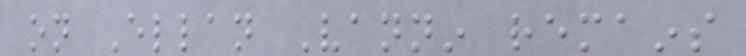on Ellan Vannin remains
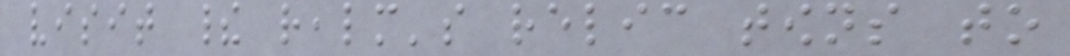visit their realm's relic towns to
